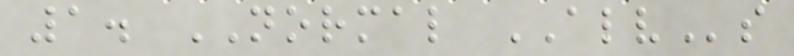1. NORMAL ALVs
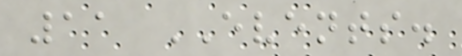11 EVENTS.
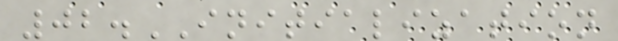02.INITIALIZATION
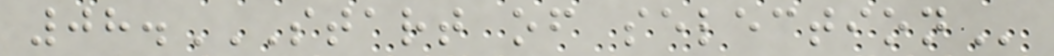08.START OF SELECTION
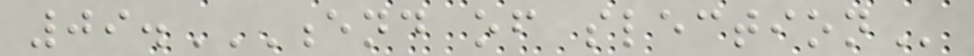09.END OF SLECTION
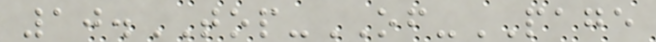10.TOP-OF-PAGE
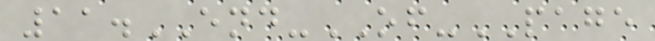11.END-OF-PAGE
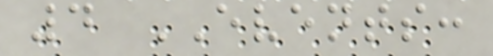4 EVENTS:
